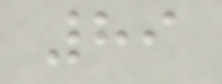89
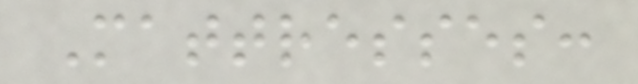Mattresses:
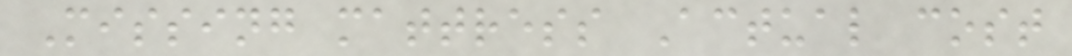Missing mattress Actual cost
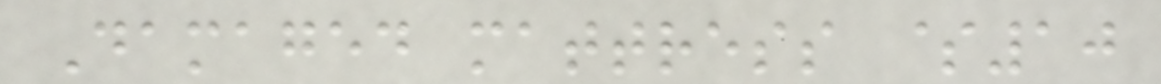Damaged mattress $10
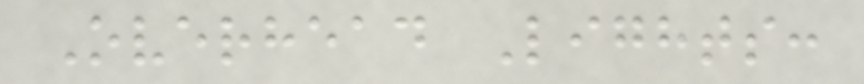Overhead Lights:
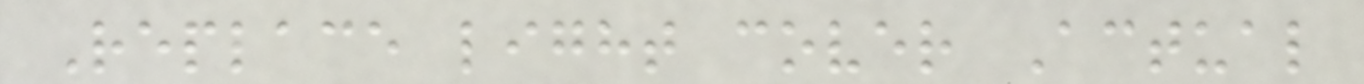Replace light cover Actual
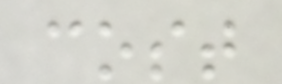cost
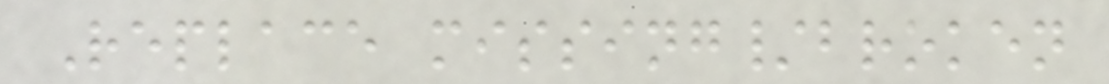Replace missing/broken
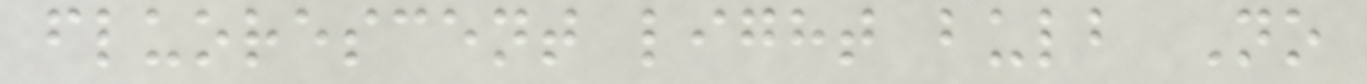fluorescent light bulb No
